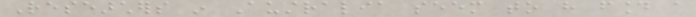Researchers in Australia seem to have found a
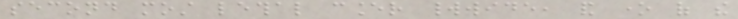second most lethal cancer worldwide, and one of the
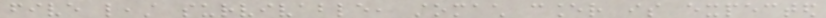five least survivable, stomach cancer is expected
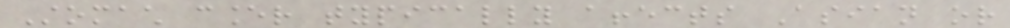Stomach cancer typically affects Asian or
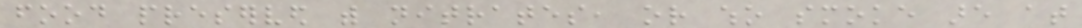food preserved with nitrates, or who smoke are at
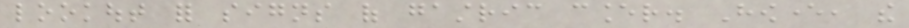lookout for signs of gastric cancer. However, the
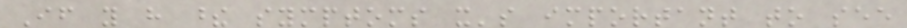If you have these symptoms it's important to see
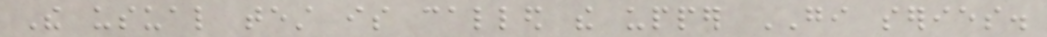The usual test is called the upper GI series.
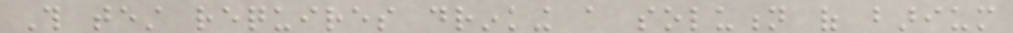This test requires drinking a solution of barium
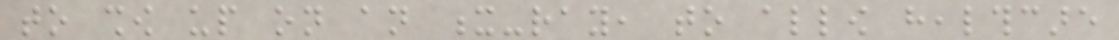to show up on an x-ray, to allow healthcare
